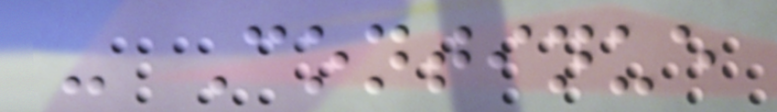- Continue
